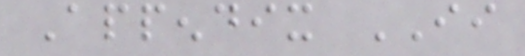Appendix II
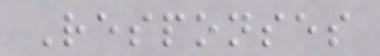Responses
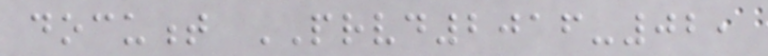document PRVD2016-02,
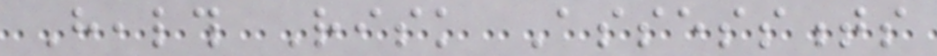Health Risk Assessments
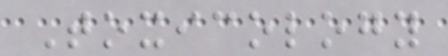Toxicology
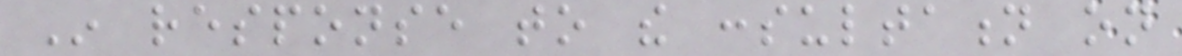In response to the consultation on
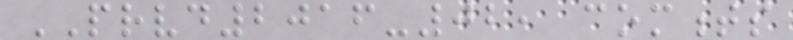PRVD2016-02, comments
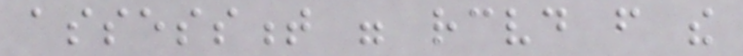assessment were received from the
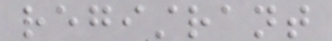registrant
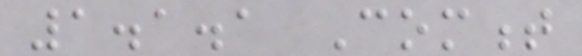1.1.1 Comment
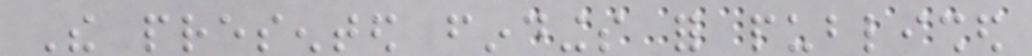The presented findings for published
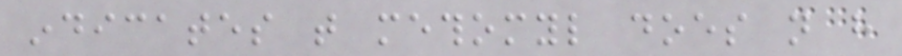indicates that methomyl does not have
